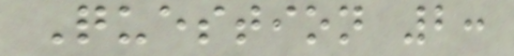Question 2:
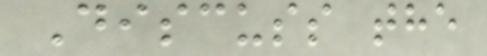Discuss the
